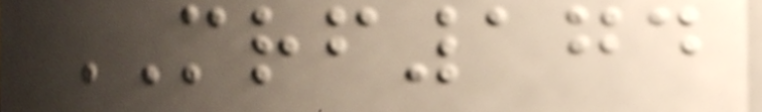MRF174
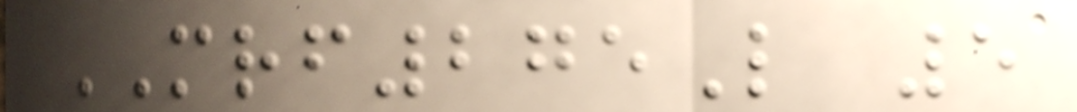MRF275L 5
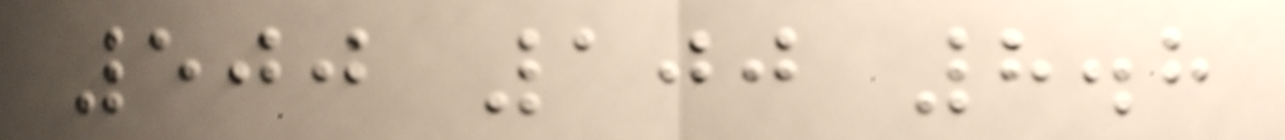500 100 8.8
